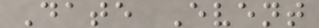Date Event
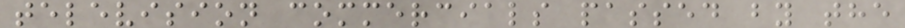television commercials passed by the
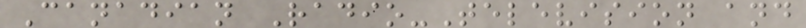Canadian Radio-Television and
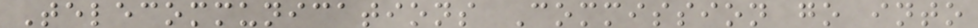Telecommunications Commission go into
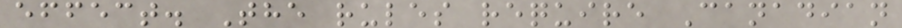effect. The rules require Canadian
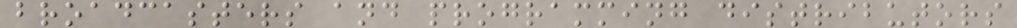broadcasters and programming distributors
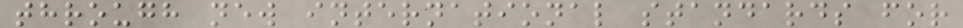through new international standards for
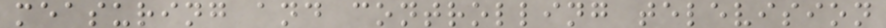measuring and controlling television
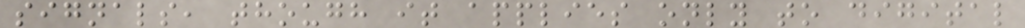signals, though it applies only to digital
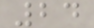24
